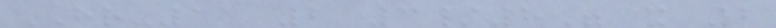HR-11 2 3/8" x 2
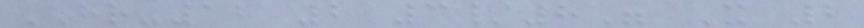HR-12 2 3/8" X 2
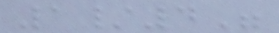1/4"
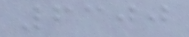6300
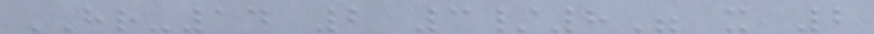HR-14 2 3/8" x 2
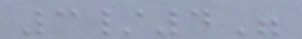3/4"
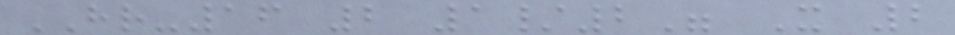HR-16 2 1/2" X 2
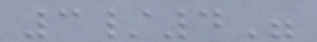3/4"
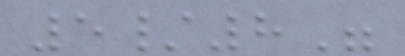5/8"
